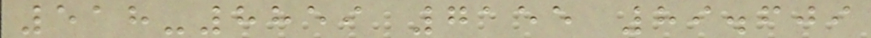518-8859 7155 89.609
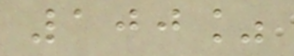100%
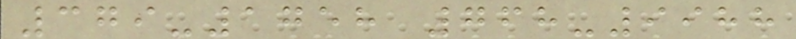379-1758 768-9988
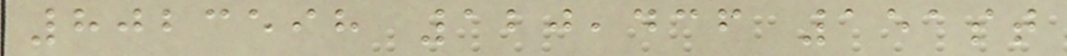8023598 120,436 151st
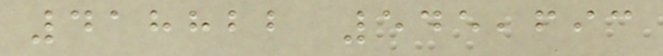418822 545,693
